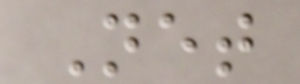Net
